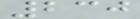230
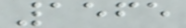1565
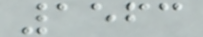1563
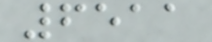6511
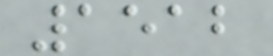1512
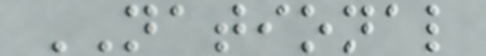NATIONAL
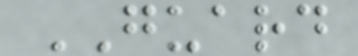GUARD
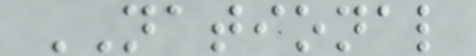NATIONAL
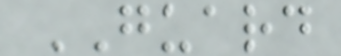GUARD
